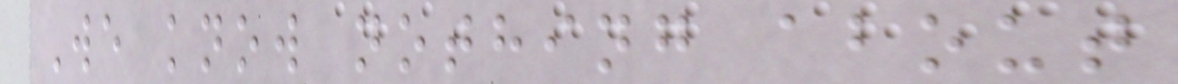We know nothing about
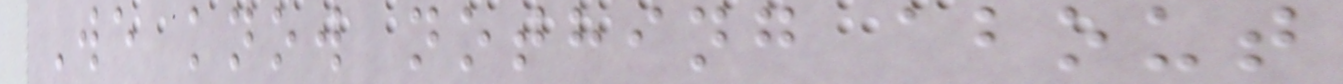We know nothing about
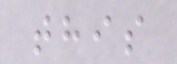this
